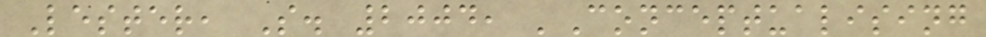Lester, S. 2004, 'Conceptualising
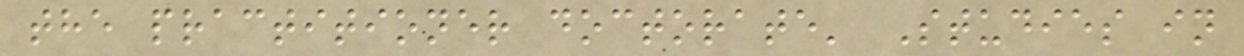the practitioner doctorate' Studies in
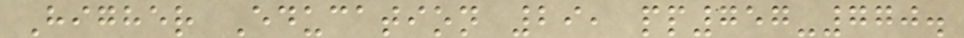Higher Education 29, pp757-770.
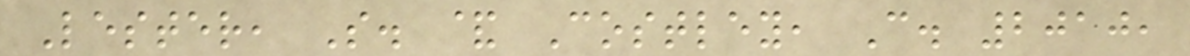Lester, S. & Costley, C. 2010,
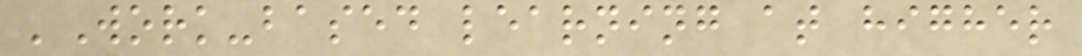'Work-based learning at higher
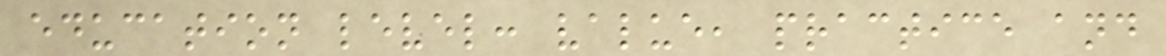education level: value, practice and
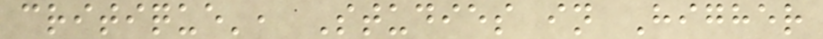critique', Studies in Higher
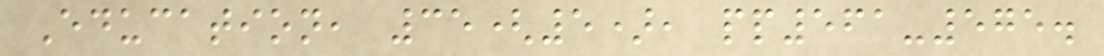Education, 35(5), pp561-575.
